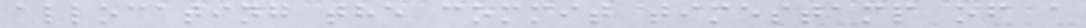allocating the commit timestamp of a
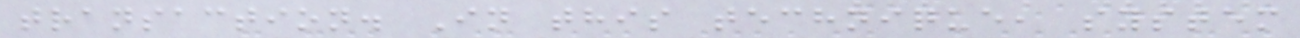transaction. In this technique, system
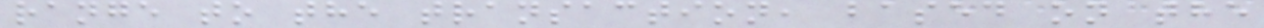range to the transaction, based on the
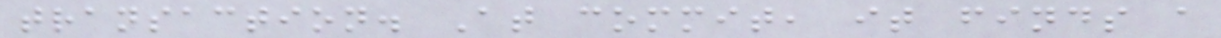transaction. At commit, it finds a
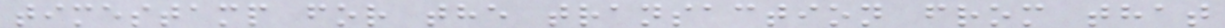timestamp for the transaction from that
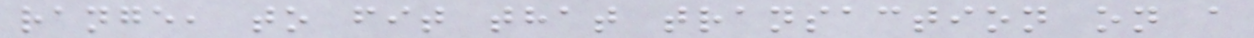range, to fit that transaction on a
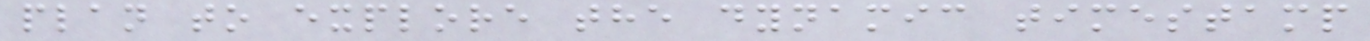plan to explore the dynamic timestamp
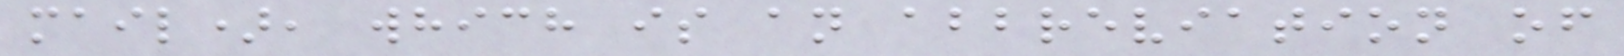mail), which is an abbreviation of
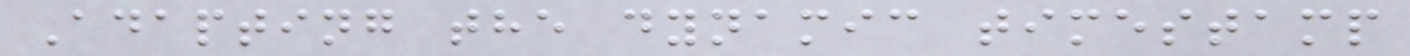Adapting the dynamic timestamp
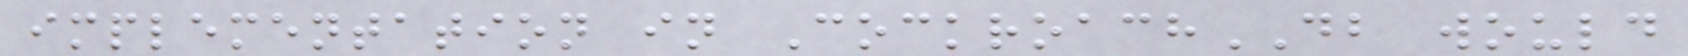implementation in CockroachDB would
